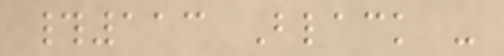#113 Black -
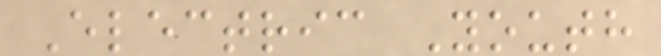Electric Youth
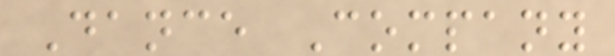Dance Company
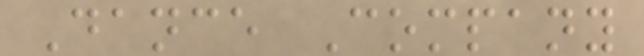Dance Company
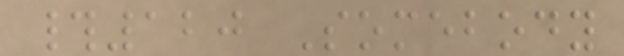#120 Somebody
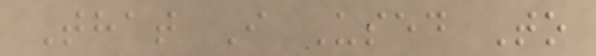That I Used To
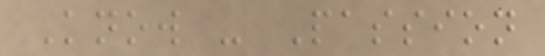Know - Passion
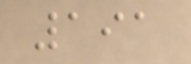191
